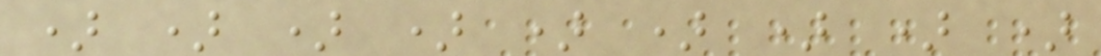) ) ) ) ) ) ) ) )
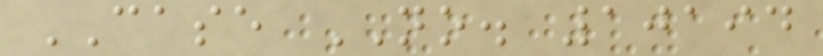CASE NO. 10194
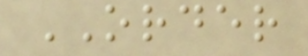ORDER
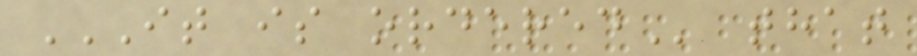IT IS ORDERED that
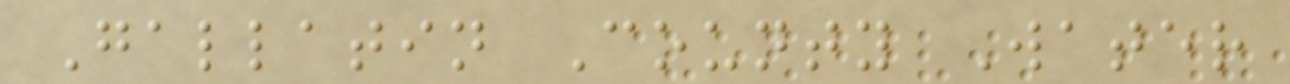Gallatin County Water
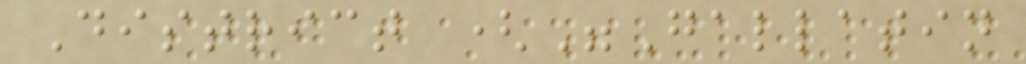District ("Gallatin
